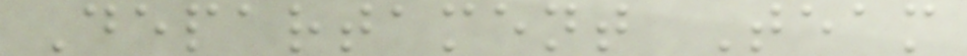Departament Team
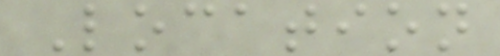Location
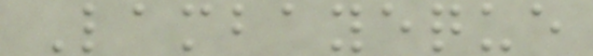Lambayeque
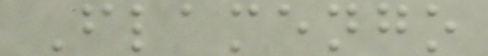Flamengo
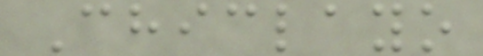Chiclayo
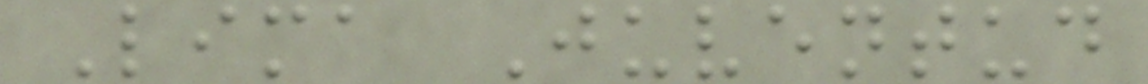Lima Juventud
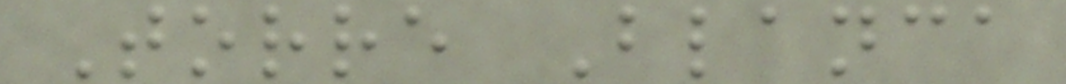Torre Blanca
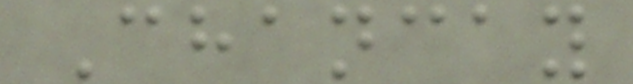Chancay
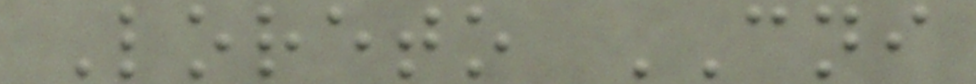Loreto CNI
